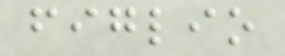figlio
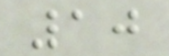10
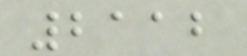2112
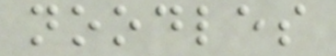noodles
